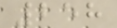258
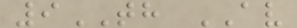9TH AV
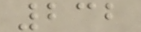232
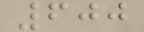600
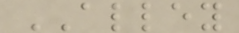ALLEY
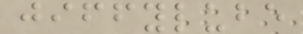jiffylube
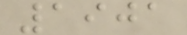1901
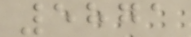5871
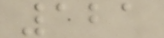121
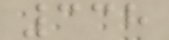338
